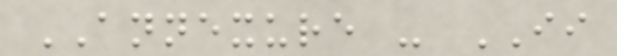ANNEXURE - II
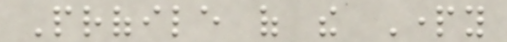Profile of the Party
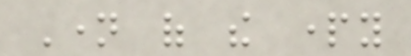Name of the party
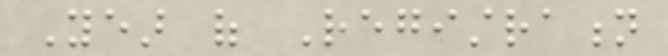Year of Registration
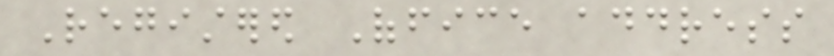Registered Office address
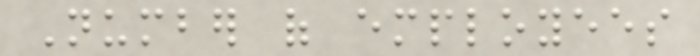Number of employees
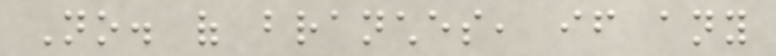No. of branches, if any
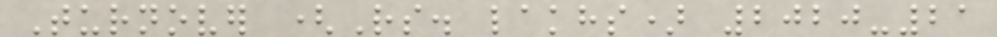Turnover (Rs. lakhs) 2020-21
